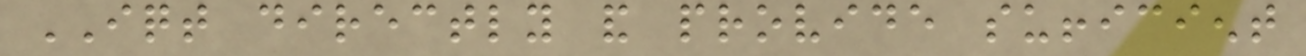IQT directly and provide sufficient
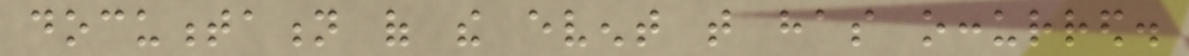documentation of the event that has occurred.
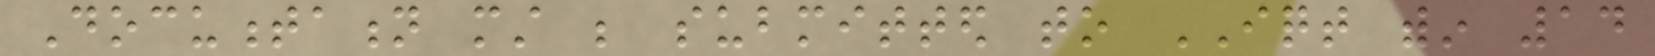Documentation must be submitted to IQT within 14
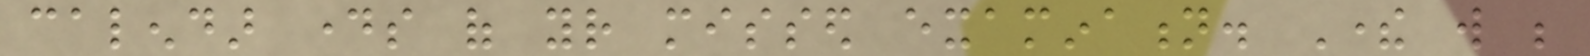calendar days of your missed examination. There will be
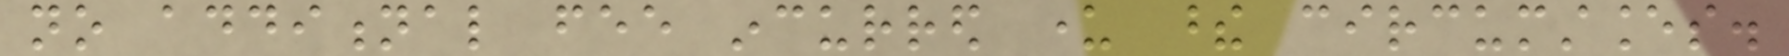no additional fee incurred under these circumstances.
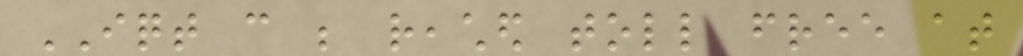IQT can be reached toll free at
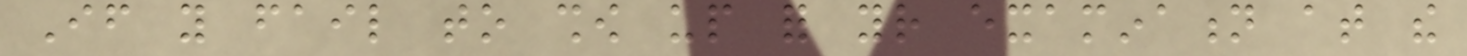If you fail to show up for your examination at the
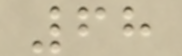68
